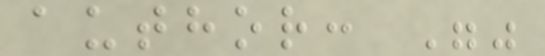author: ""
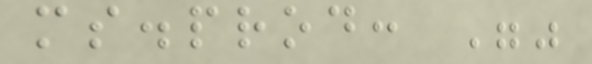ms.prod: ""
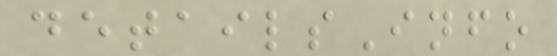detailsInfo
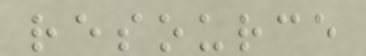resource
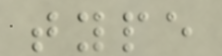type
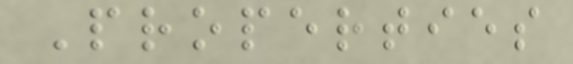Properties
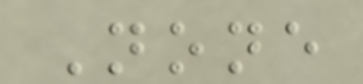None
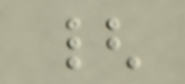{
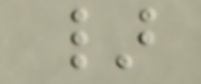}
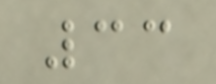33
